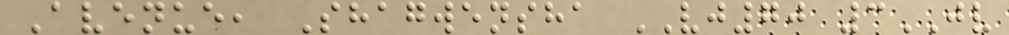Avenue, Shagwensha VJ70 3JV
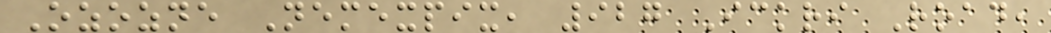Ozozne Nemexpix, 927 Ickri Road,
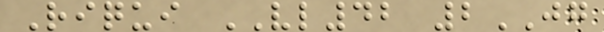Riqui VL42 2JG
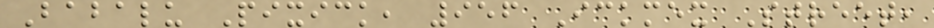Babalu Pixick, 956 Ickmex Street,
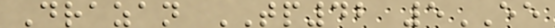Drazan TP42 5EE
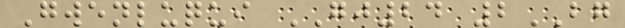Gwenluqui GJ24 2BG
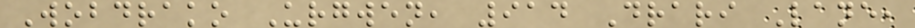Wobdrako Urgwen, 914 Drari Lane,
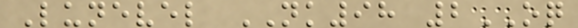Lunevel NK98 2OQ
